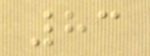83
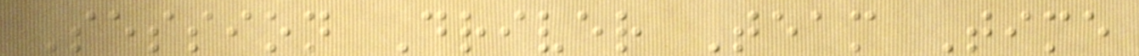Session Driver Team Time
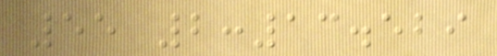55 2:13.529
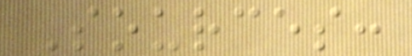Sources:
